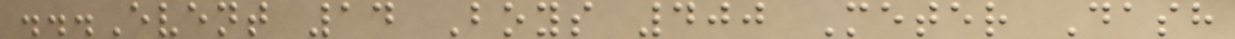...Event 14 Boys 400 Meter Dash
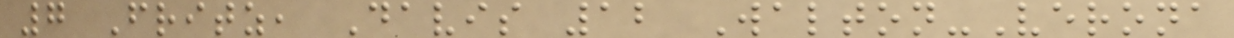7 Fritz, Davis 12 Walton-Verona
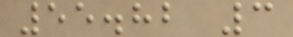55.82 3
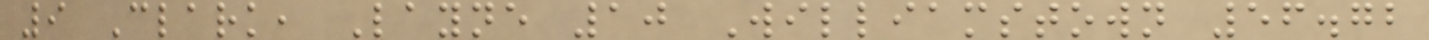9 Clark, Layne 10 Williamstown 56.72
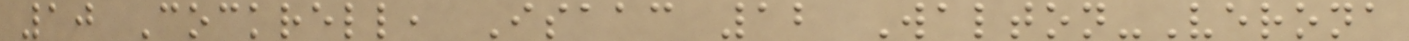10 Cockrell, Isaac 12 Walton-Verona
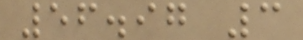56.97 3
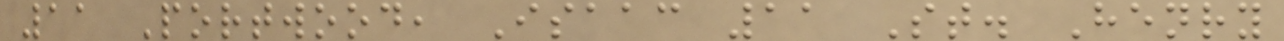11 Portwood, Isaac 11 St. Henry
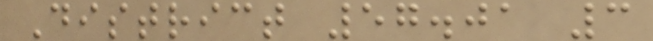District 57.01 3
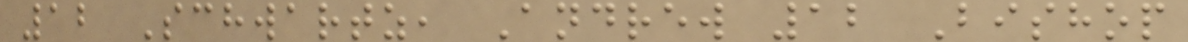12 Schwartz, Andrew 12 Bishop
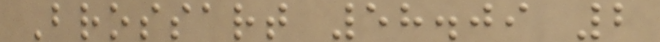Brossart 58.09 2
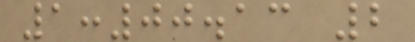1:00.13 2
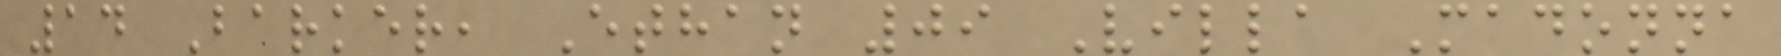14 Barker, Ethan 09 Villa Madonna
